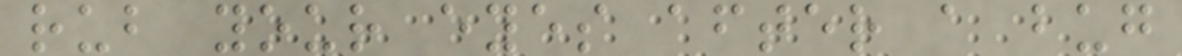rub your eyes after a bug
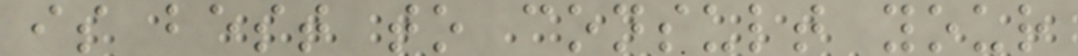is best to consult your
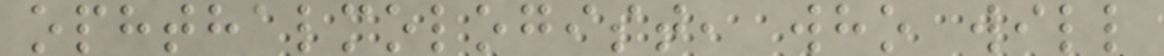ophthalmologist, who will
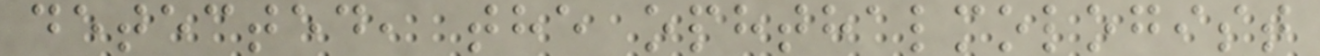detected, the ophthalmologist
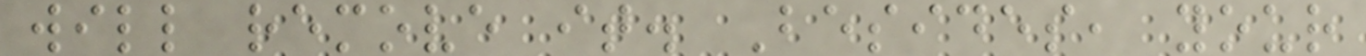will remove it. Besides, your
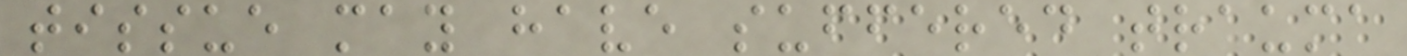tissue may have suffered trauma
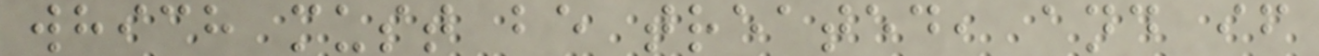which must be treated, and if
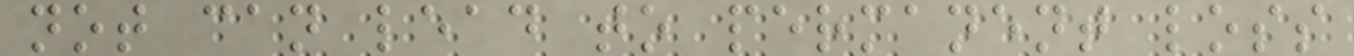not can lead to permanent loss
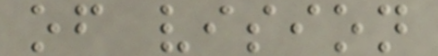of vision
